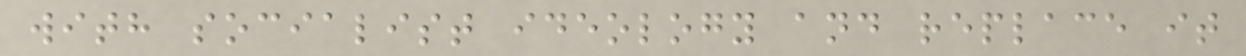with socialist ideology and replace it
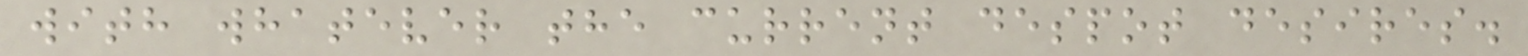with whatever the current despot desires.
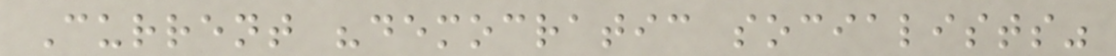Current "democratic socialists"
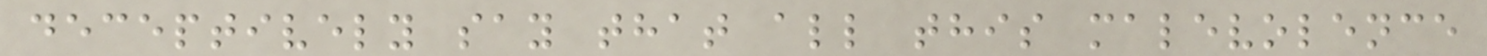deceptively say that all this malevolence
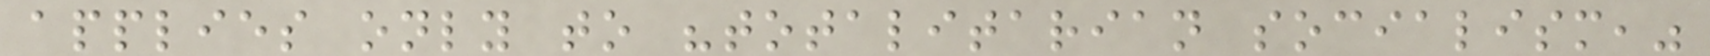applies only to "totalitarian socialism,"
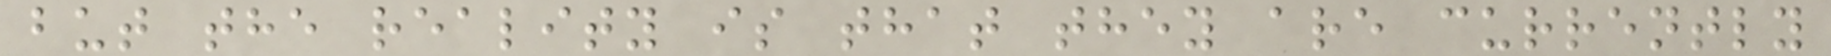but the reality is that they are currently
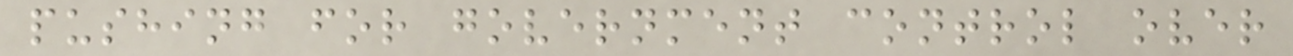pushing for government control over
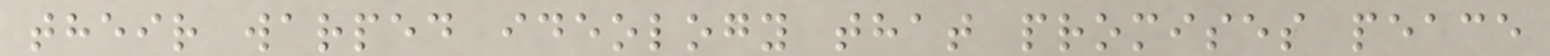their warped ideology that promises peace
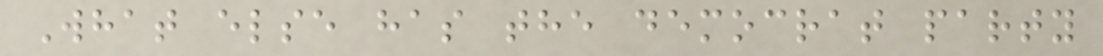What else has the democrat party
